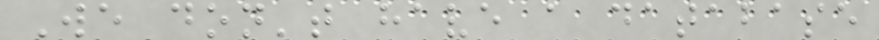We don't have a database
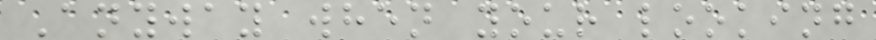Anyway when your looking
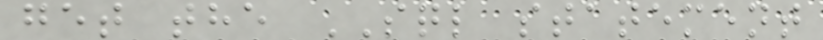get the SQL statement
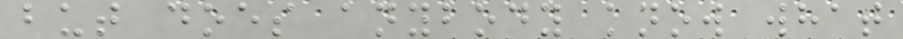but does anybody know what
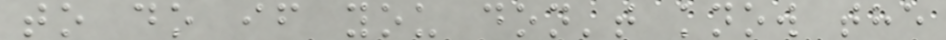to do if you don't know the
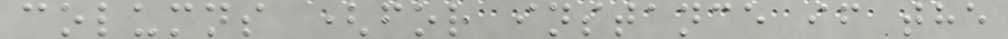columns (for instance if the
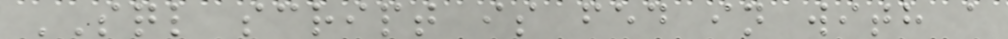SQL script is fed in with a
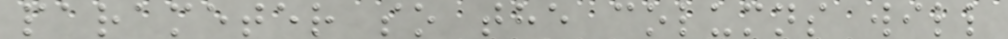parameter so the columns will
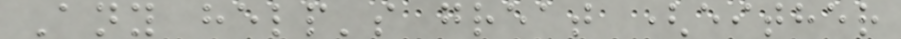Any help's great (either
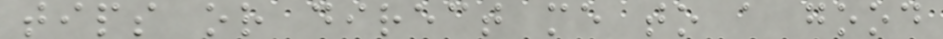tips or direct me to a good
